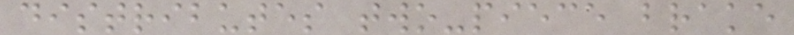distributes two-piece brake
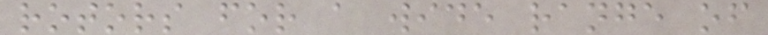rotors for a wide range of
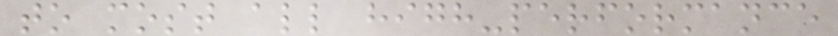to most all high-performance
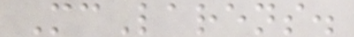McLarens.
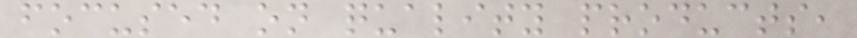focused on quality products,
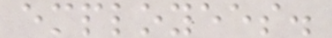employees.
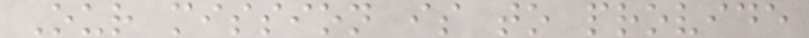Our mission is to provide
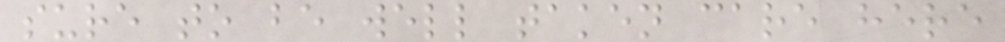sure to be well taken care here
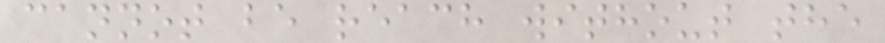cannot be reach without the
